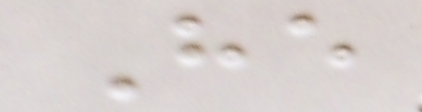He
